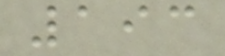193
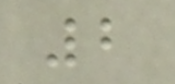2
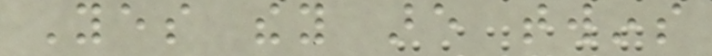Yes they are twins
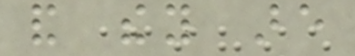and they are
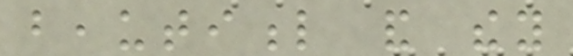beautiful and they
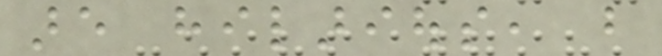are hilarious, but
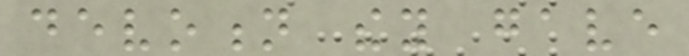devotion they gave
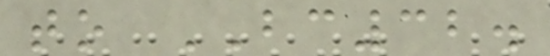to BC32.
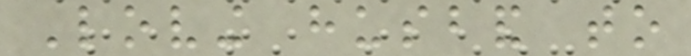Loving husband to
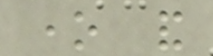one and
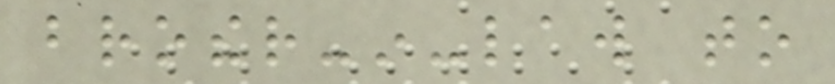brother-in-law to
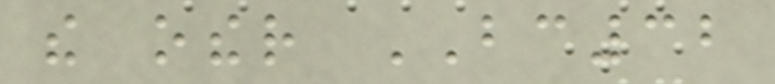the other BC32
